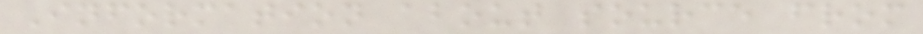Information about source from
